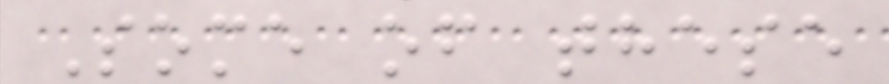Some of these
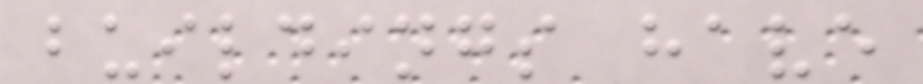buildings have
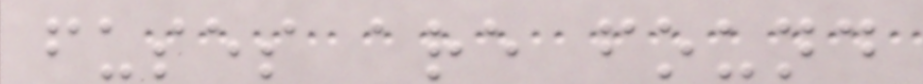fuses are found
